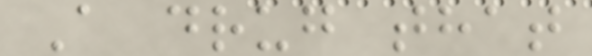A drug that
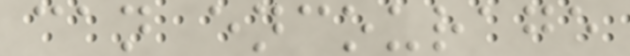can encourage
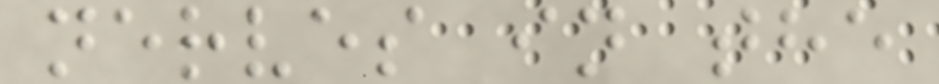nerves in the
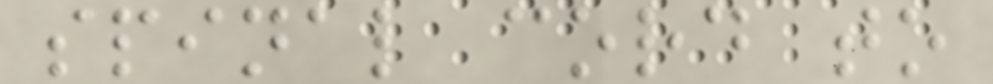spinal cord to
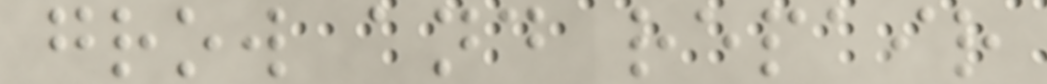grow and repair
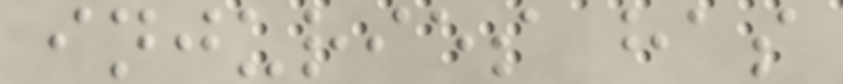injuries has
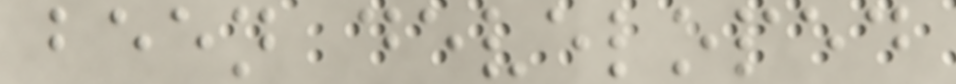been developed
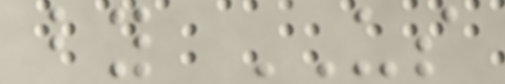by US
